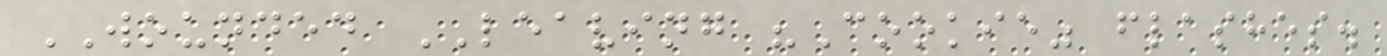WOUNDED LEAVING "Cookie" flashes.
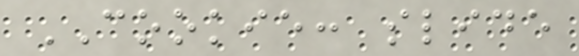COOKIE: slide
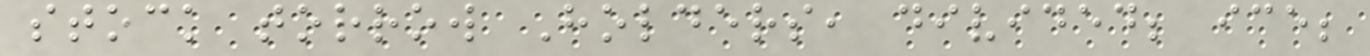stock torrow Holders, divided; ice;
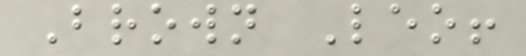Brown Leo!
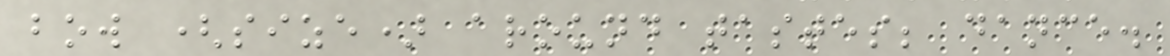bow (size) around tastes; dance.
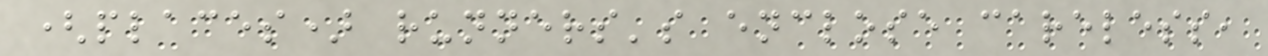(places) runners's enclose careless,
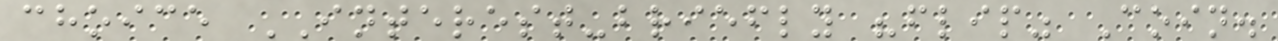choice INTEREST-briefly "flip" Coin.
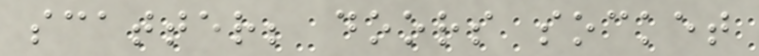scatter; doors socket
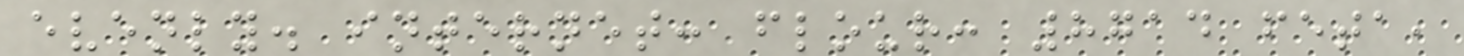evenly. internet: flour: 8714 feta,
